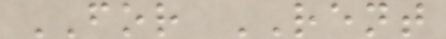FOR RENT
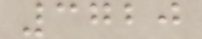3720
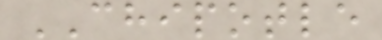CHIPOTLE
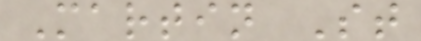Martin St
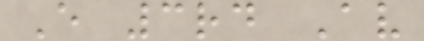E 3rd Av
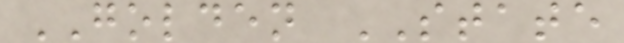GOLDEN STATE
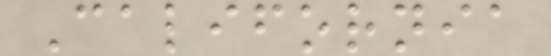California
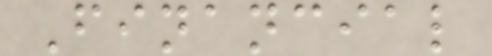Financial
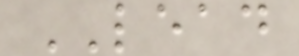LEAD
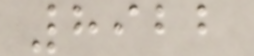8922
